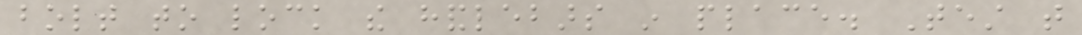bolt to lock the handlebars in place. Test that
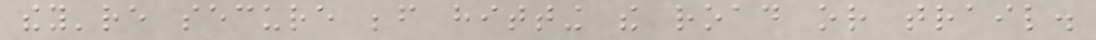they're secure before hitting the road or trail.
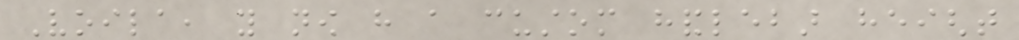Voila, you now have a custom handlebar height
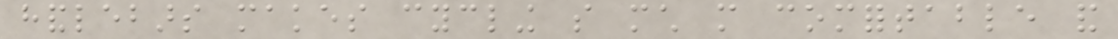handlebars makes cycling so much more comfortable and
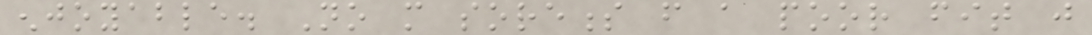enjoyable. No more soreness from a poor fit just
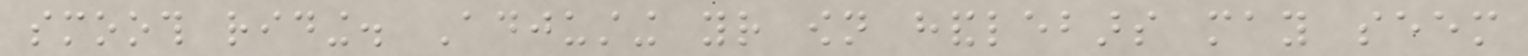smooth riding. Adjusting your own handlebars may seem
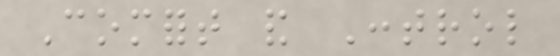Comfort and Control
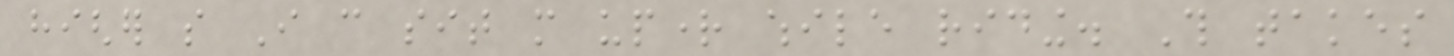higher so I can sit more upright while riding. This takes
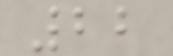22
